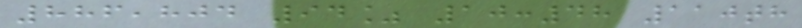886,804 94% 10:48 110th
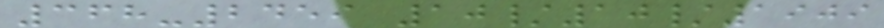368-2459 10/10/1909
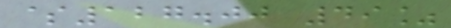$127.00 49%
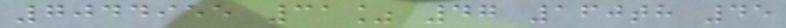7044955 31% 47 160th 45
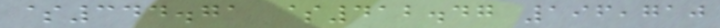$344.71 $412.47 196,710
